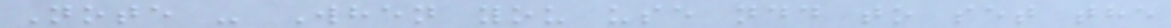Note - When you use ndd to set the
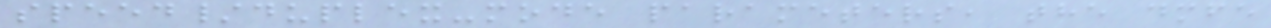speed/duplex-mode parameters, the dmfe
